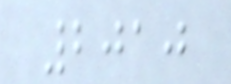2010
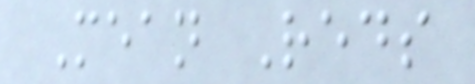Mean Reds
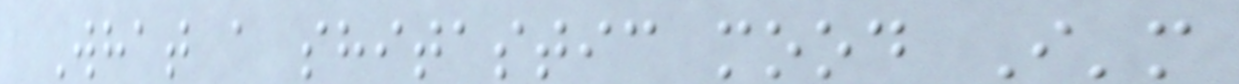What a shitastic mood I'm
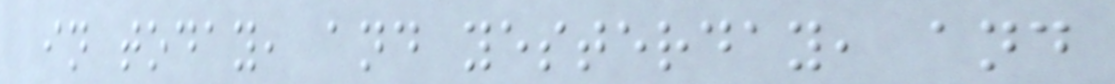in today, and yesterday, and
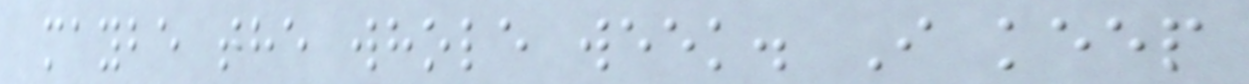maybe the whole week. I keep
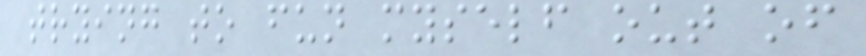trying to fun myself out of
